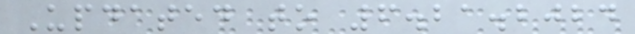Updated to 6.21.2024
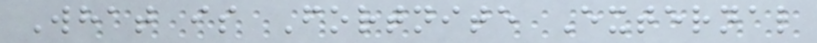What is Fortnite External
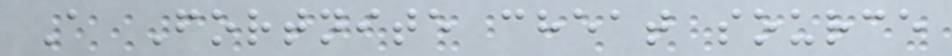A Fortnite cheat source
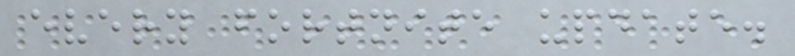every fortnite update.
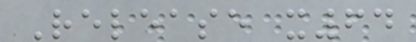Release x64
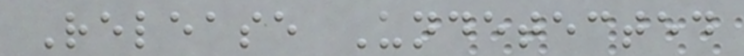Release Undetected
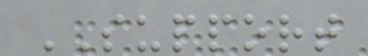SUPPORT
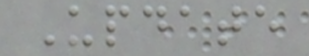Update
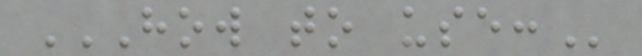HOW TO USE:
